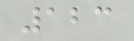123
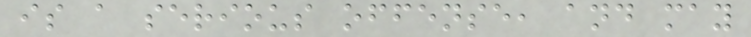is a serious offense, and may
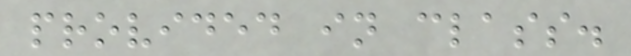provided in class.
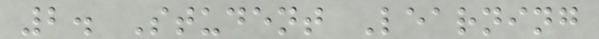2. Student Learning
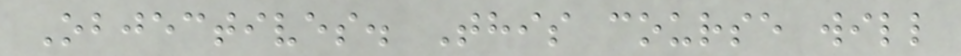Objectives. This course will
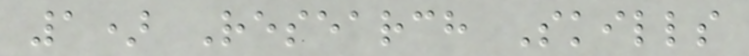1) Research Skills
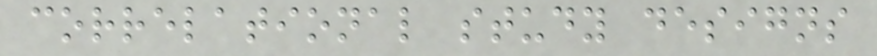correlational study designs
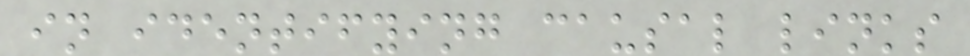in identifying causal links
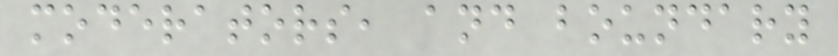moderators, and boundary
